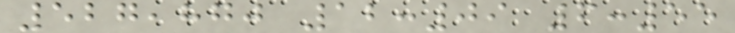527,870 12:09 6:55
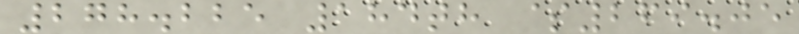278.225 184th $269.05
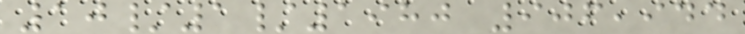10/1/1980 906,944
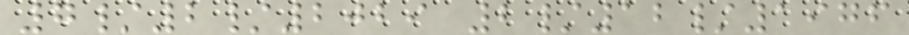7/2/2029 2/12/1976
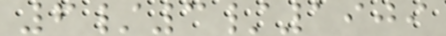6/3/1909
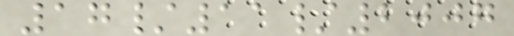17/11/2007
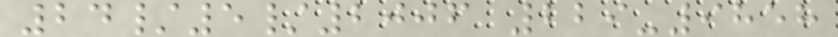24/5/2006 229-9858
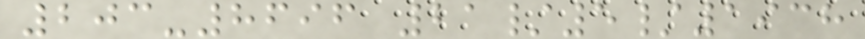203-8696 21/5/1938
